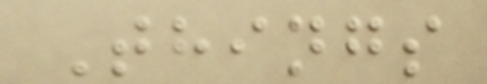Things
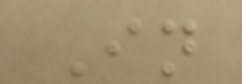In
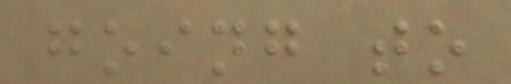going to
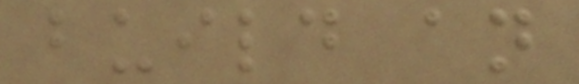build an
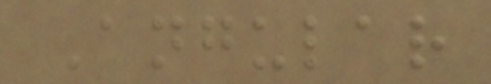Angular
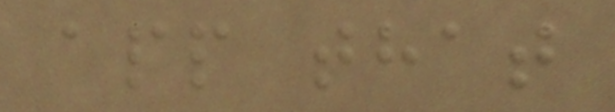app that
